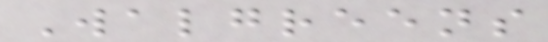Walgreens
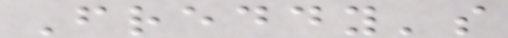Freddy's
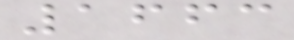1663
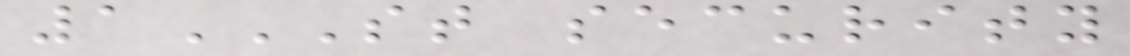1ST SECURITY
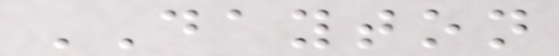DAYTON
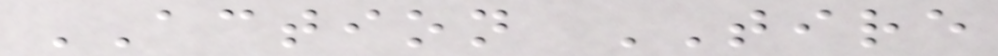ACTION TIRE
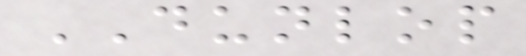DUNLOP
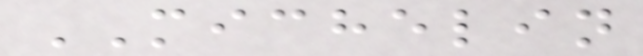MICHELIN
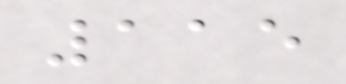115
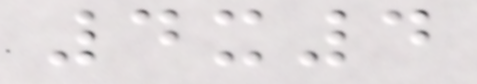4x4
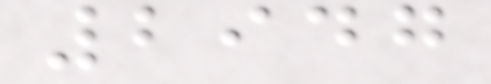2947
